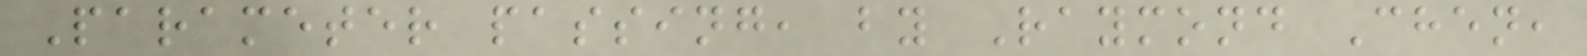Parameter passing, by Raymond Chen,
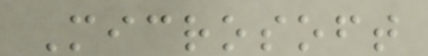Microsoft
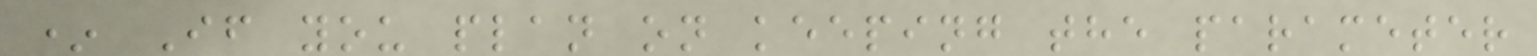* If you plan on keeping the parameter
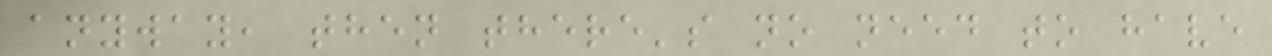anyway, then there's no need to have
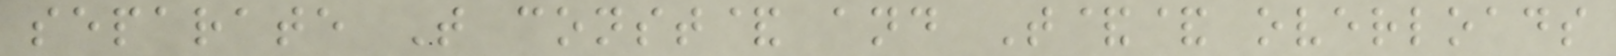separate T const& and T&& overloads
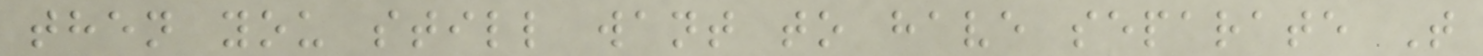then you still want to have separate T
